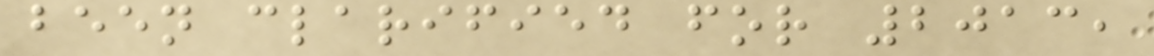been clarified for 2013,
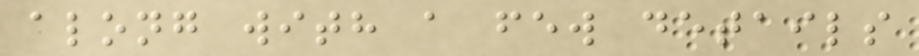along with a few details
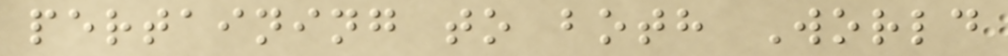pertaining to both World
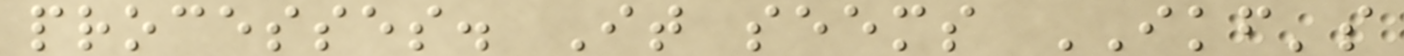processes. It seems IKF's
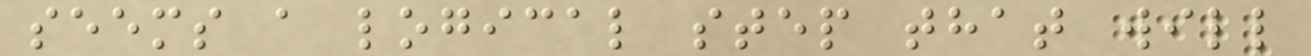seems a logical step that will
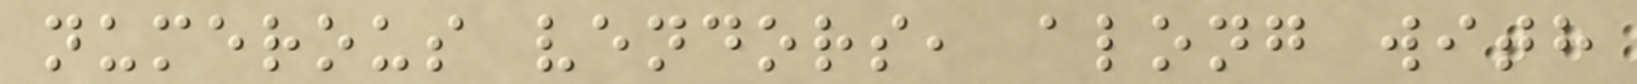numerous vendors, along with
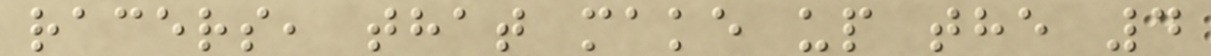racers, that make up the 4
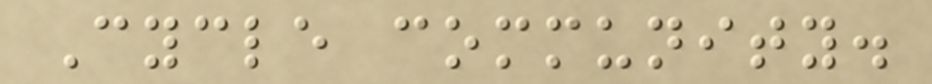Cycle community.
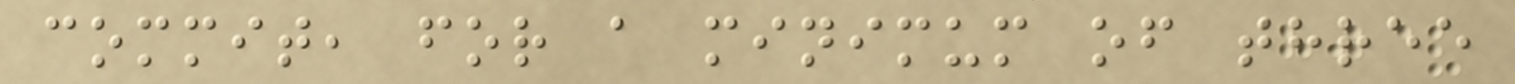commit, for a minimum of three
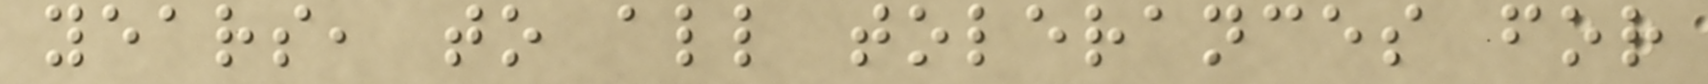years, to all tolerances for
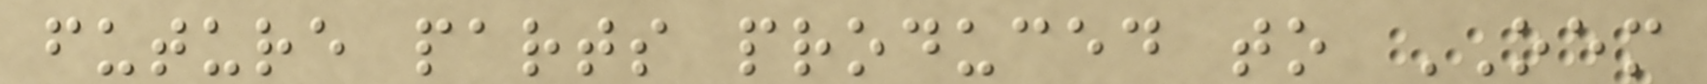future parts produced to OEM
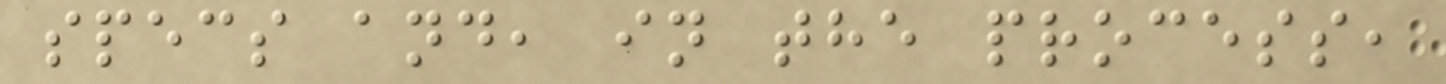specs and, in the process,
